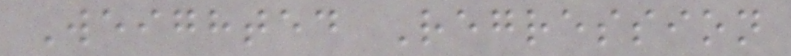Weighted Regression
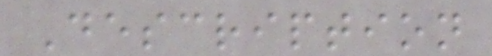Description
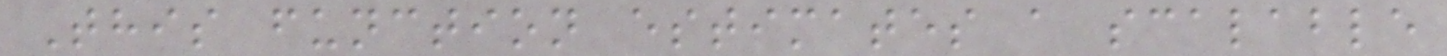This function estimates a scalable
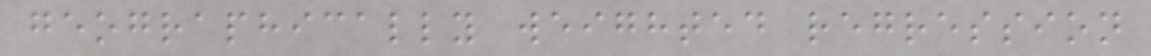geographically weighted regression
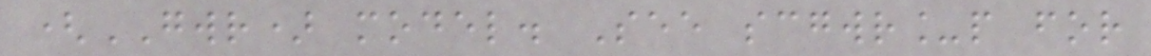(GWR) model. See scgwr_p for
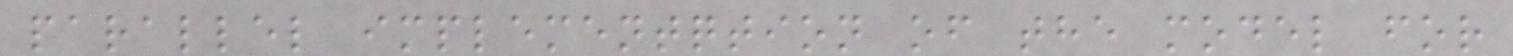parallel implementqtion of the model for
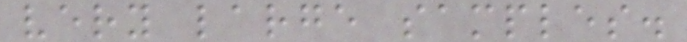very large samples.
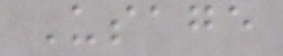Usage
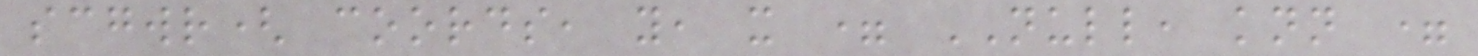scgwr( coords, y, x = NULL, knn =
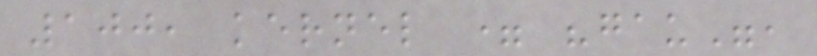100, kernel = "gau",
